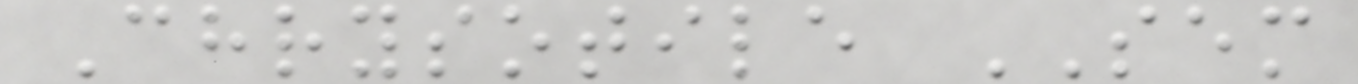Chrysotile SEM
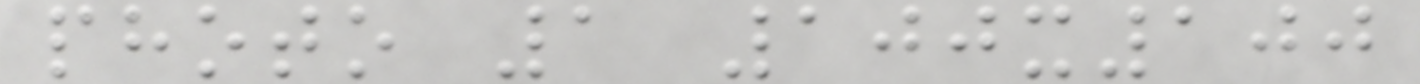photo 1 100x100
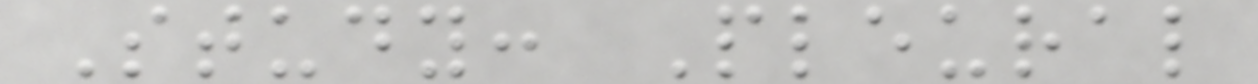Study: Pleural
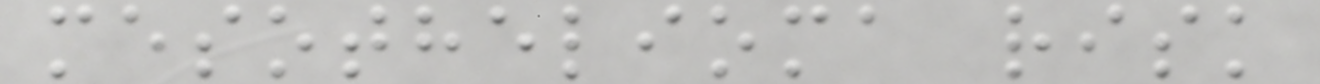mesothelioma risk
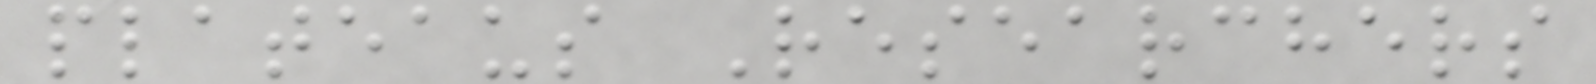plateaus Researchers
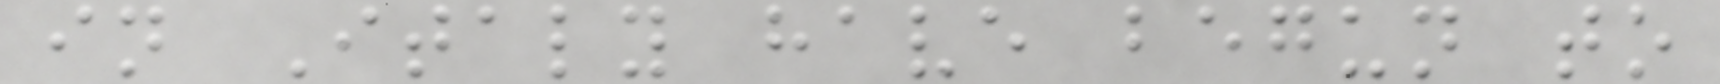in Italy have begun to
